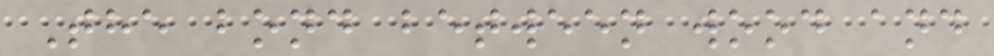The bond between wood and
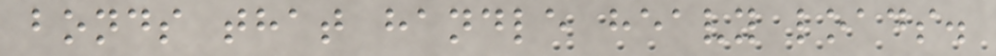bonds that handle heavy loads.
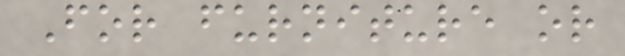For furniture or
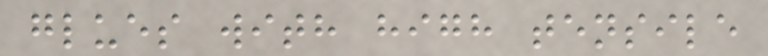glues with high tensile
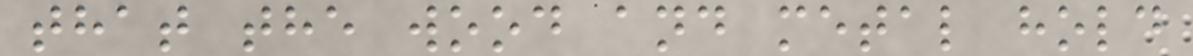that the wood and metal hold
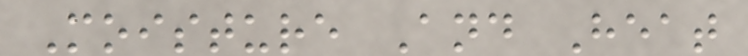Moisture And Heat
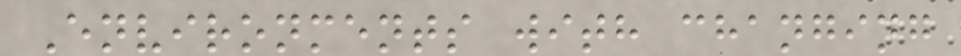Environments with changing
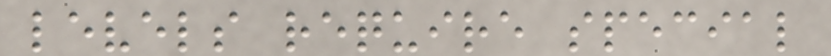levels require special
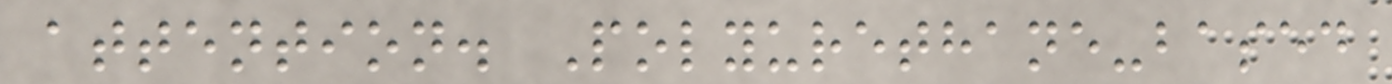attention. Polyurethane-based
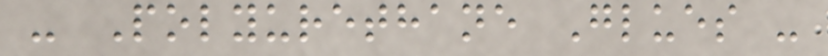- Polyurethane Glues -
